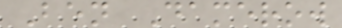Ben Damerow
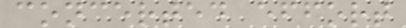concerted effort
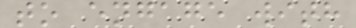to engage with
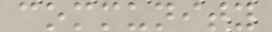community
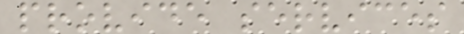provide services
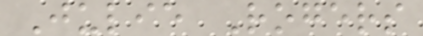Julie Rogers
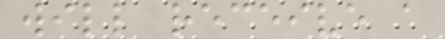will receive a
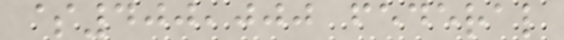$400,000 federal
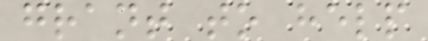grant to help
